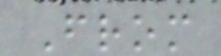From
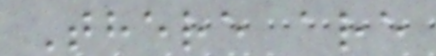There are
